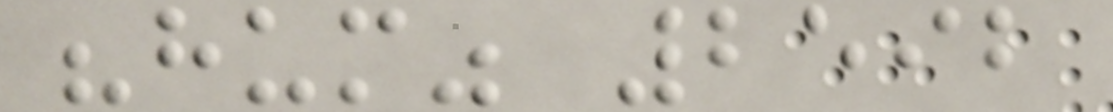"hum" 2592
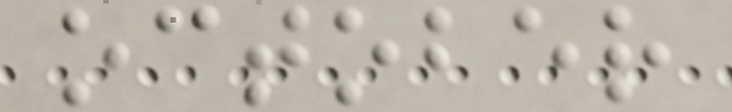october
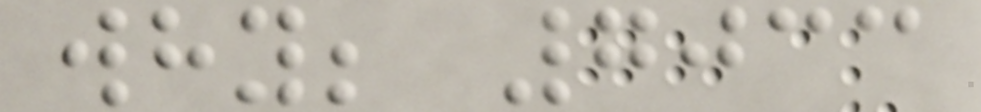why; 7033
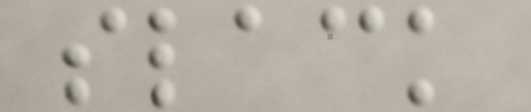slack
